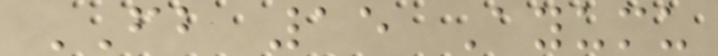FB 15 Ayumu
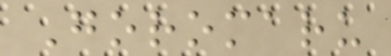Goromaru
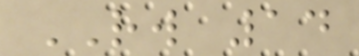RW 14
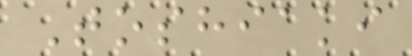Toshiaki
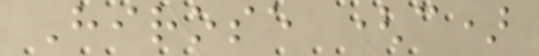Hirose (c)
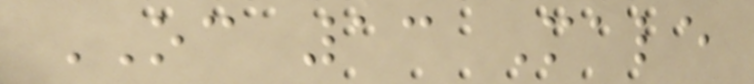OC 13 Male
